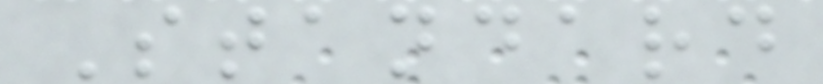Standard
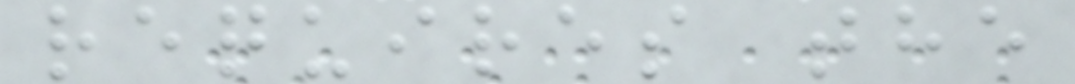requires the
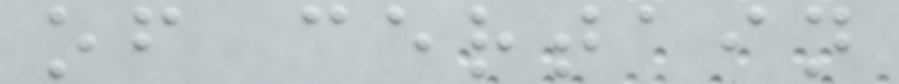of certain
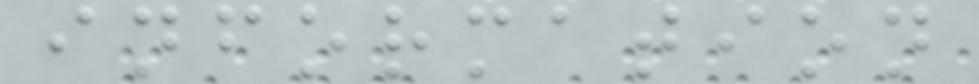information
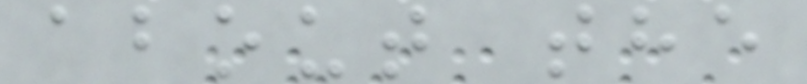about the
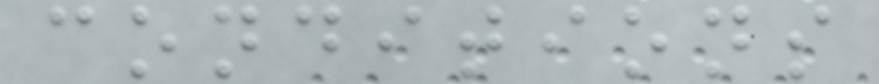conditions
